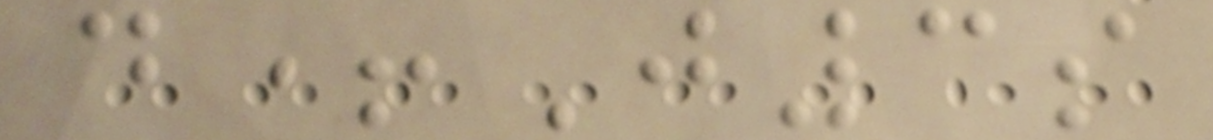d+J3s
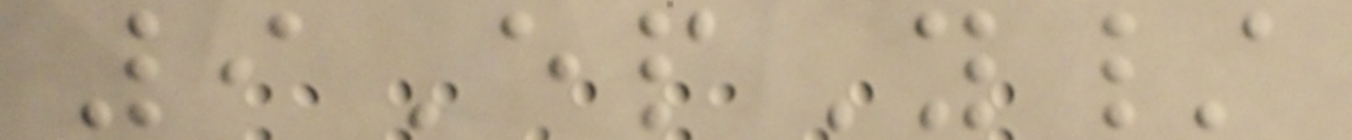9EpY/
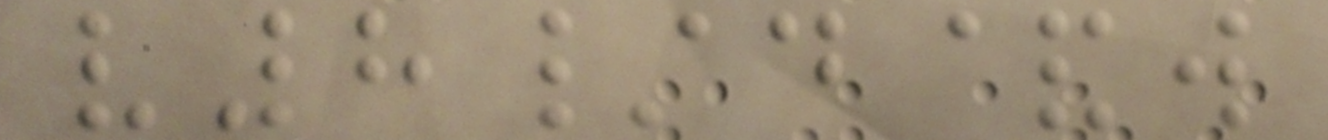v8/d&w
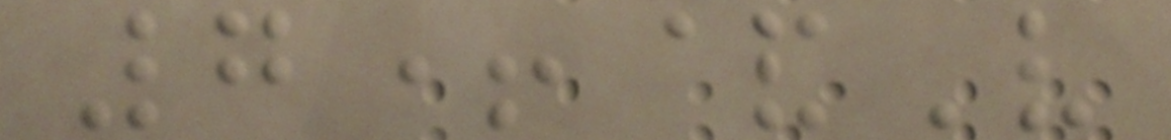7+&V
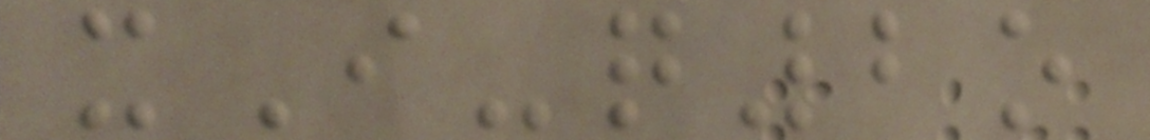xI-q2o
